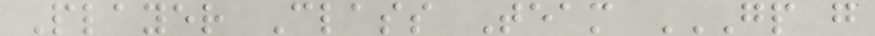Player Class Team GP G
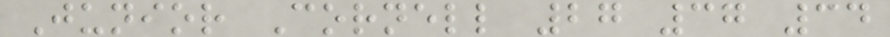Junior Cornell 27 37 34
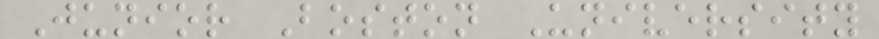Junior Boston University
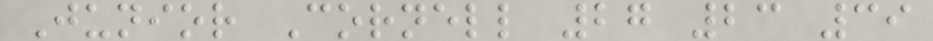Junior Cornell 27 23 39
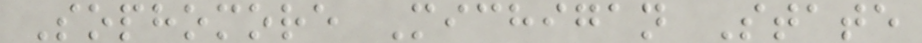Sophomore Michigan State
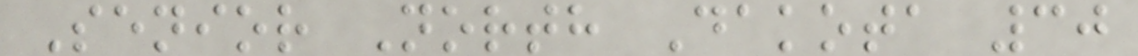Senior North Dakota 30
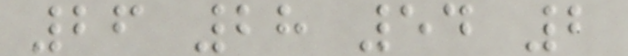26 28 54 2
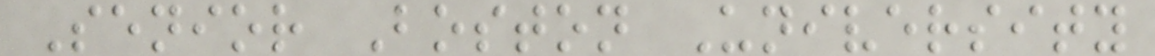Senior Boston University
